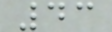43
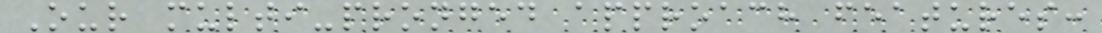Our multi-pronged approach features:
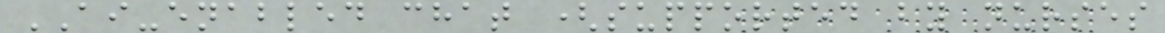AI-enabled chat (supported by nurses
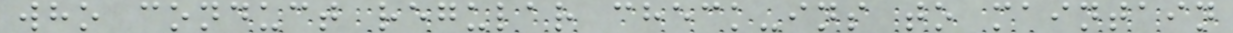who conduct regular check-ins to maintain
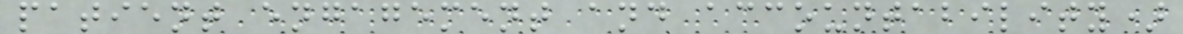patient engagement and accountability)
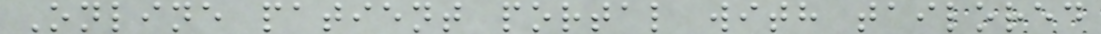Online patient portal with tailored
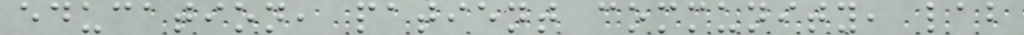education, patient community, lab
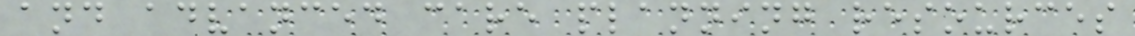and advanced care planning resources
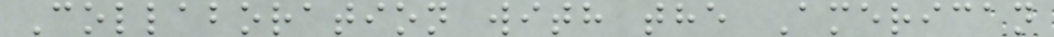Collaboration with the American
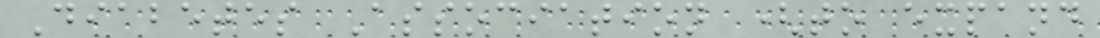Diabetes Association (to expand
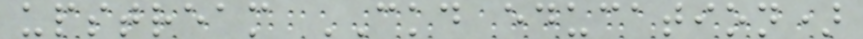upstream CKD education)
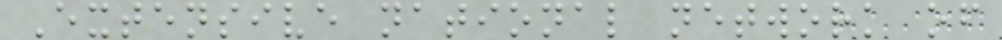Extensive national network of
